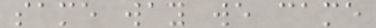same way we came
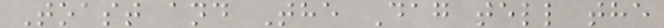Toast and The Dag tell the
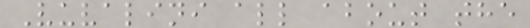Vuvalini all about the
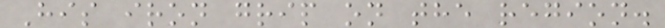His iron grip on the region.
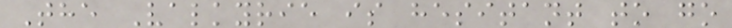The Valkyrie is hesitant to go
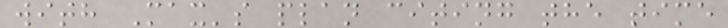with Max's plan citing the time
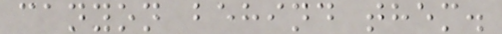canyon behind them.
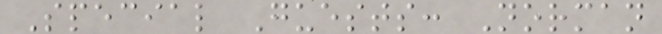Special Guests: Norman
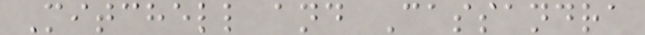Mitchell and Cassandra
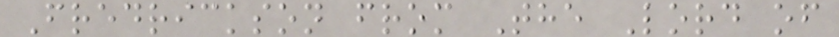Fredrickson from The Lord of
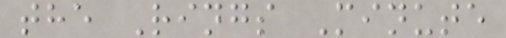the Rings Minute
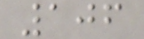106
